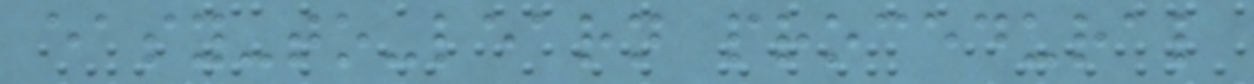easy-to-learn procedural
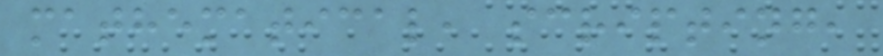mathematical, scripting,
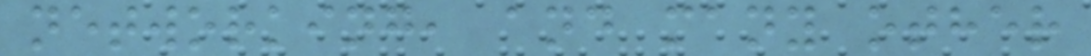networking, and many other
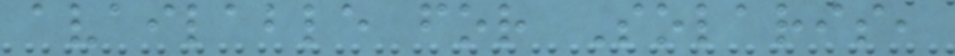available for Solaris,
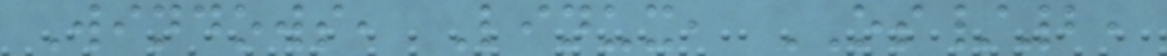Windows, Linux, OS/2,
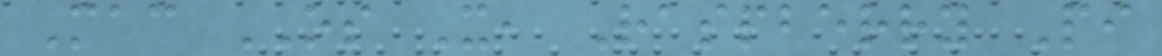Mac OS X, Raspberry Pi
